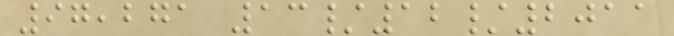97,271 13/12/2011
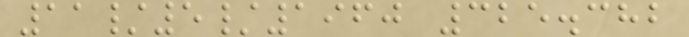11/5/1960 325.382
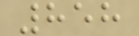858
